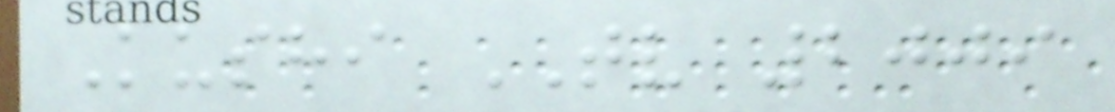Kushi TV 2009
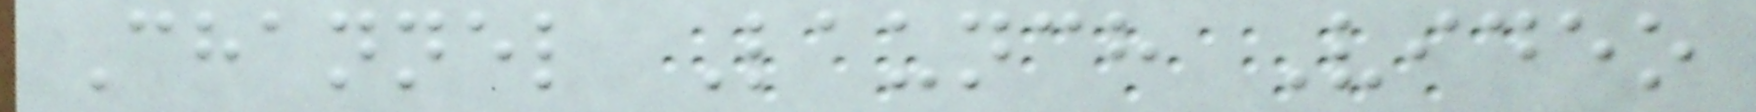Channel Launch Video
